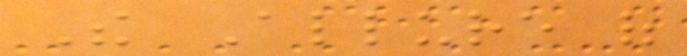The Allure of
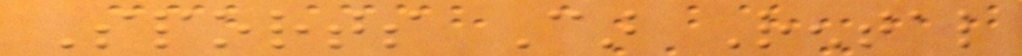Sports Car Rental
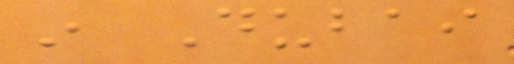in Dubai
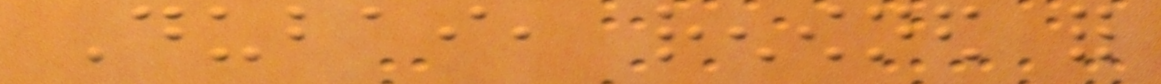Dubai, renowned for
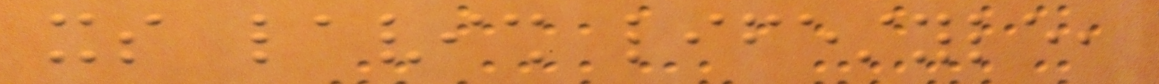its lavish lifestyle,
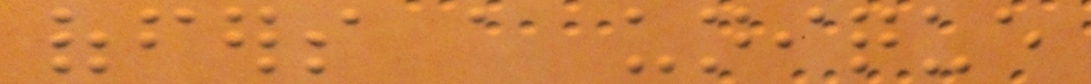offers a unique
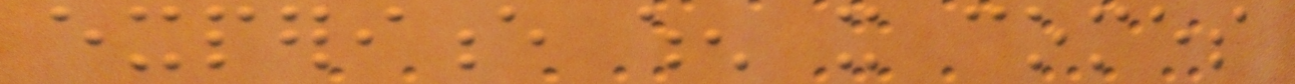experience when it comes
